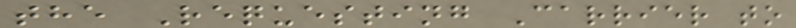the Requesting Carrier to
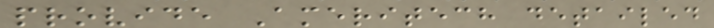provide Ameritech detailed
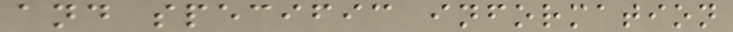and specific information
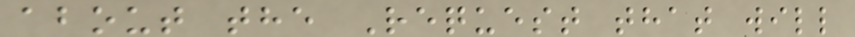about the Request that will
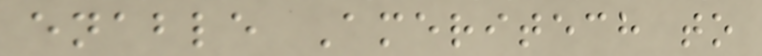enable Ameritech to
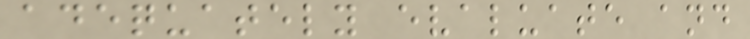adequately evaluate and
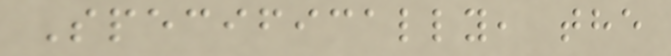Specifically, the
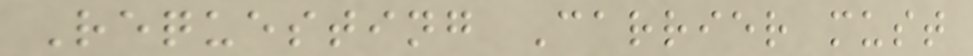Requesting Carrier must
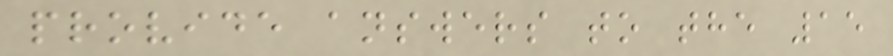provide answers to the 15
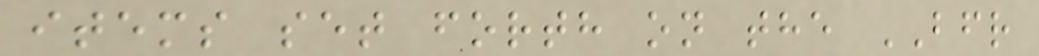items set forth on the BFR
